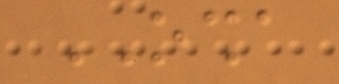OSHA
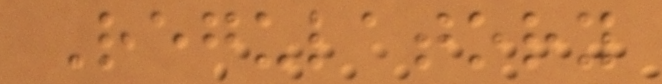Regulatory
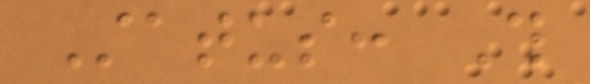Status: This
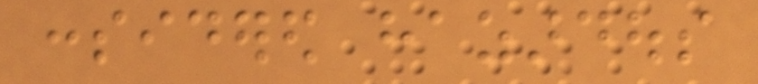considered hazardous
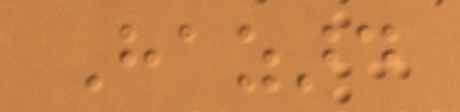Hazard
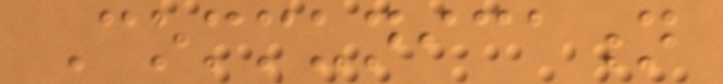Communication
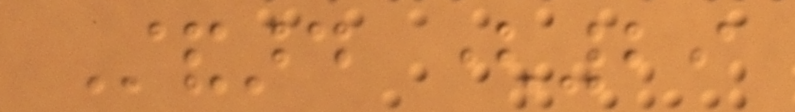Standard (29
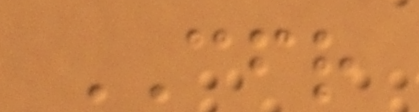CFR
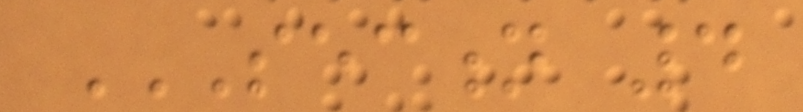SECTION 4
